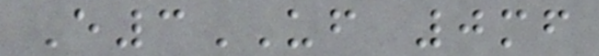E3UF 0mf
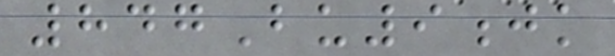847Bu9jk
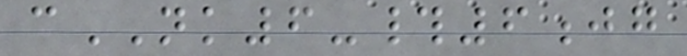cNK6-#6jg
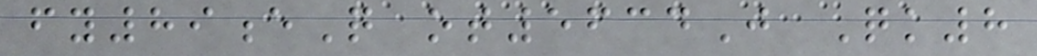fy89eQ ot5634J Qk8
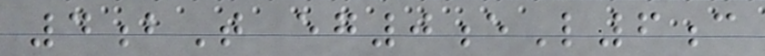4bT eg0eL6c
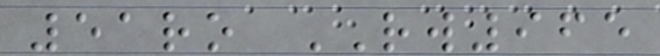51ro RW965
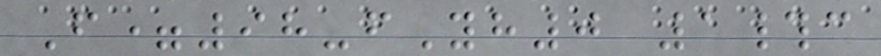F=98-fYh0 1#c
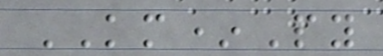KM*Py
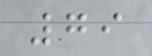79
